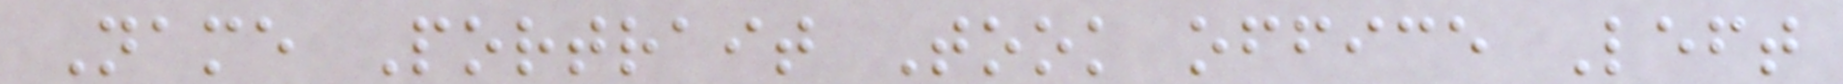Name Portrait Took office Left
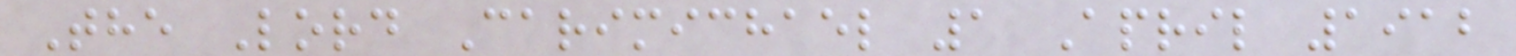The Lord Carimichael 1 April 1912
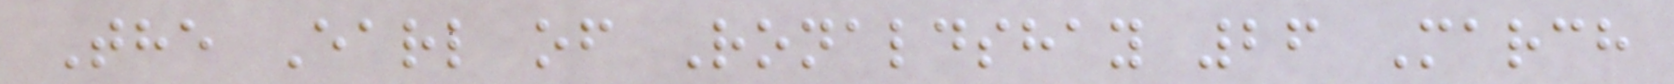The Earl of Ronaldshay 26 March
